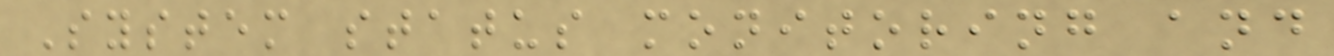System status monitoring and
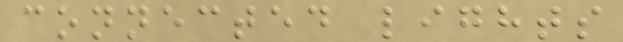connected lights
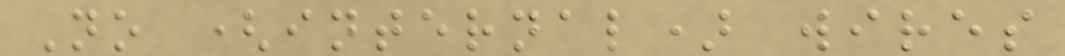No (internal) wires
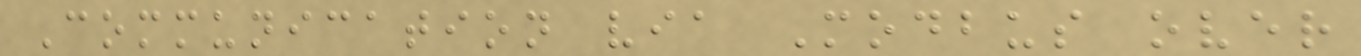Communication via Modbus over
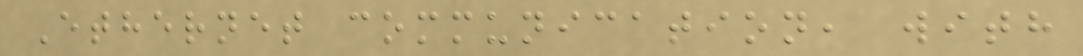Ethernet communication, with
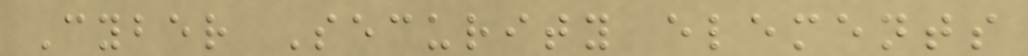Cyber Security elements
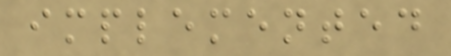implemented
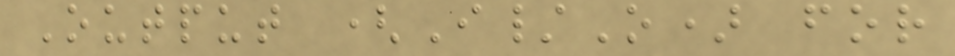Output (I/O) for
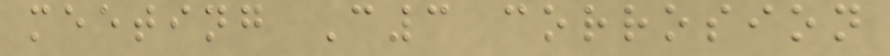meeting C3 corrosion
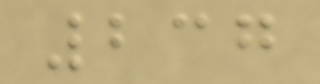237
